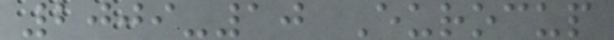2009-10 Eurocup
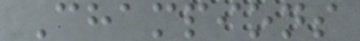Champions
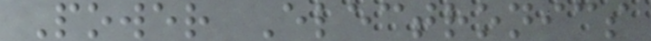Power Electronics
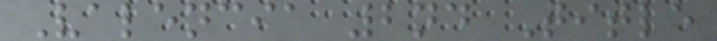Valencia 2nd Title
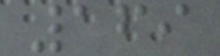169
